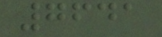7641
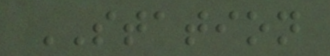STATION
